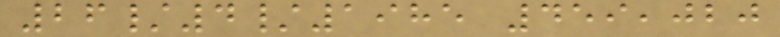26/4/1985 459,020
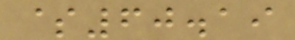$60.19
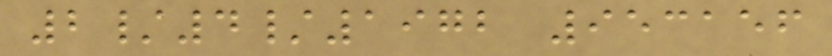2/4/1972 953156
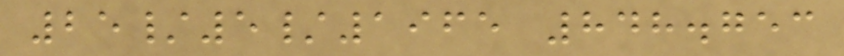25/5/1965 848.753
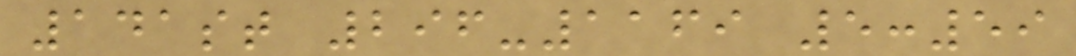141st 296-1169 5:59
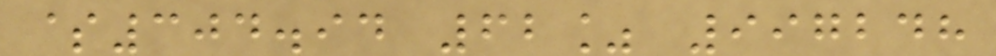$304.94 62% 997248
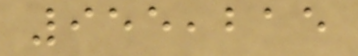955,215
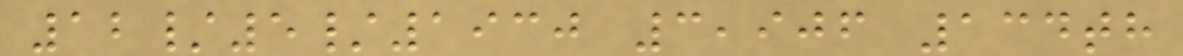12/5/1930 3,906 134th
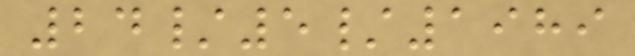24/5/1989
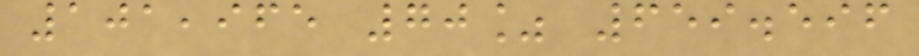101,965 70% 659.596
